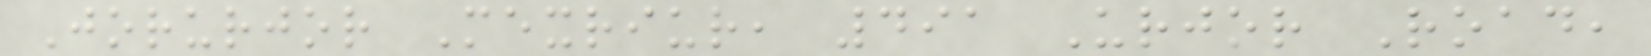Jorurjor Mexriur, 491 Urjor Road,
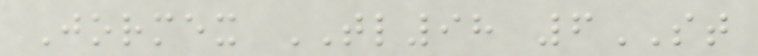Jormex TL98 6ST
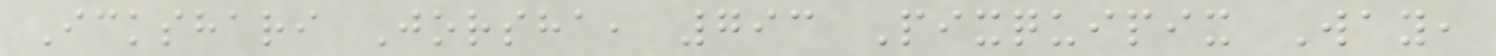Ickshari Jorsha, 793 Pixquipix Way,
